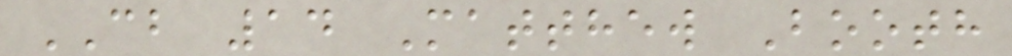CB 14 Matthew Booth
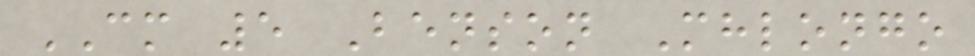CM 5 Benson Mhlongo
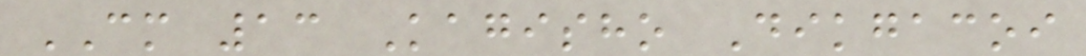CM 13 Kagisho Dikgacoi
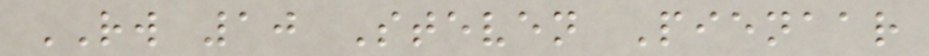RW 10 Steven Pienaar
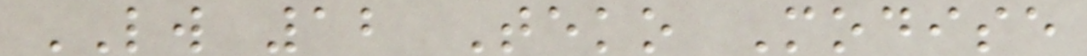LW 12 Teko Modise
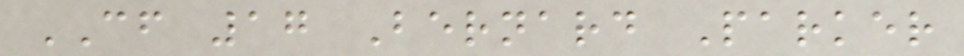CF 17 Bernard Parker
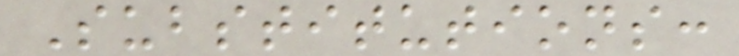Substitutions:
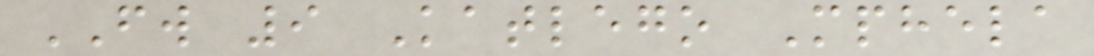FW 9 Katlego Mphela
